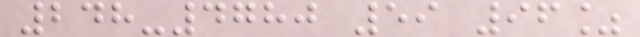248-4780 59 96%
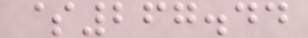$267.44
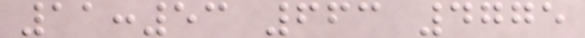11:53 663 4775
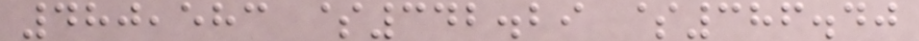480,583 $342.29 $386.40
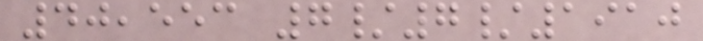40,553 7/7/1910
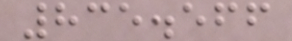835.566
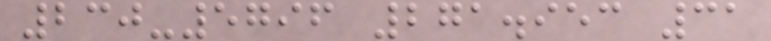230-5796 271.953 31
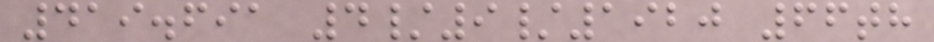419.691 4/9/1920 66th
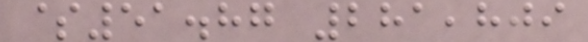$51.87 281,809
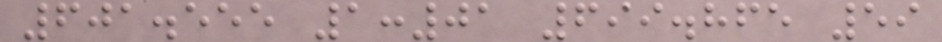601.555 1:01 699.865 59
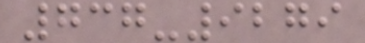737-9279
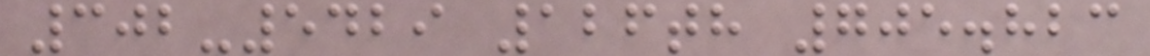302-5429 126th 705.823
